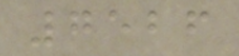7526
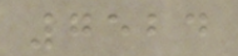7524
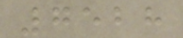7528
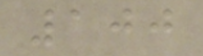100
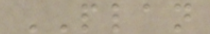PLAN
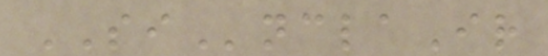SInclaIr
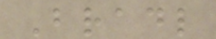Bradl
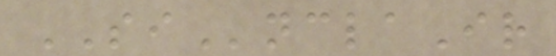SInclaIr
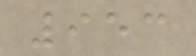953
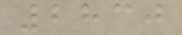2830
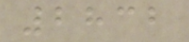2832
